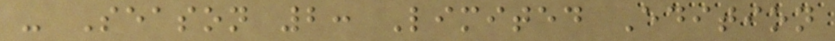- Season 2: Limited Edition
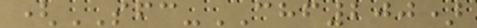(SFC-CHF200)
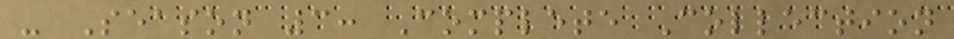- Season 3: Complete Collection
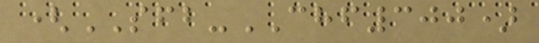(SFB-CHF300)
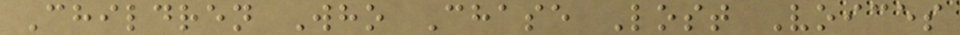Children Who Chase Lost Voices
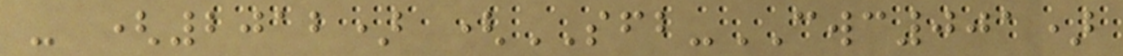- (2012) (SFB-CWC001)
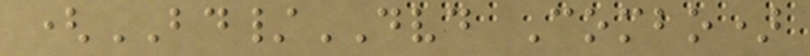(BD/DVD Combo)
